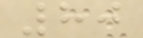80
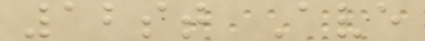12st Ave
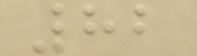82
